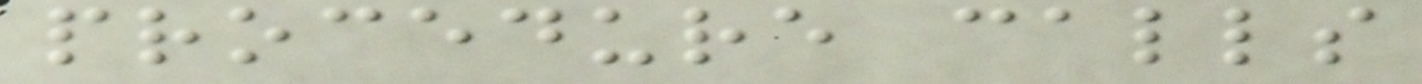procedure calls
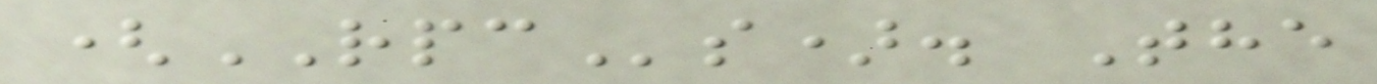(RPCs). The
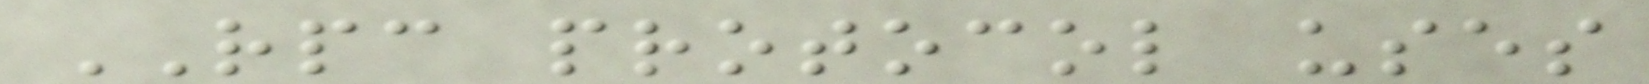RPC protocol uses
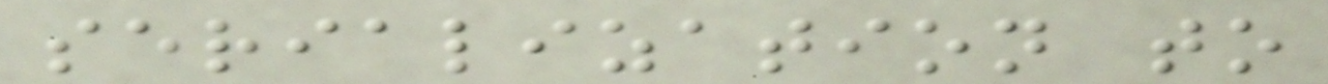serialization to
